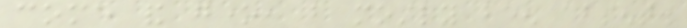come and gone, but mostly been absent.
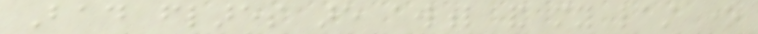Bad flares are awful and my last one
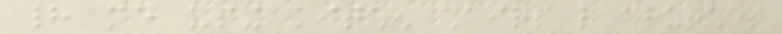had me using kitchen chairs like crutches
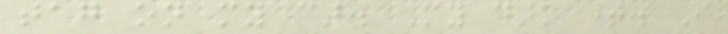tag on my car. My dark time. I
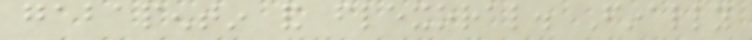gabapentin and flexoral. Finally
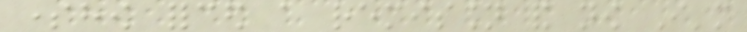somehow forced a remission and now I'm
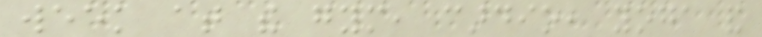week at the gym, cardio, yoga and
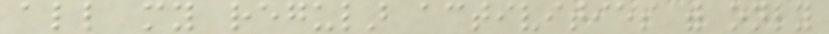all my regular activities with only
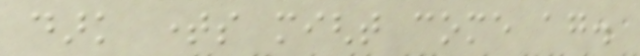dark times might come again.
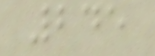245
